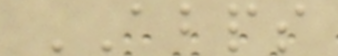ABPS
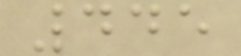445
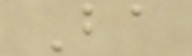Ba
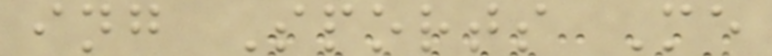ing Sports Me
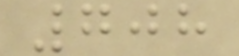708
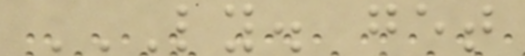LY. GET
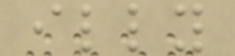illy
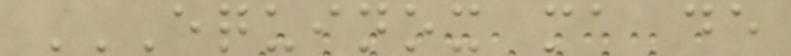EQUINOX MA DE
